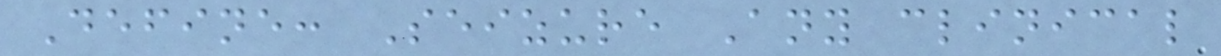Define: Seizure Any clinical
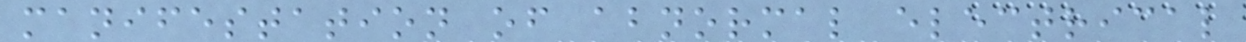manifestation of abnormal electrical
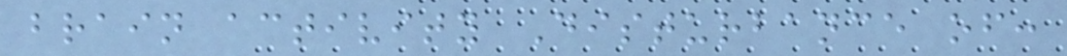brain activity Disturbance of:
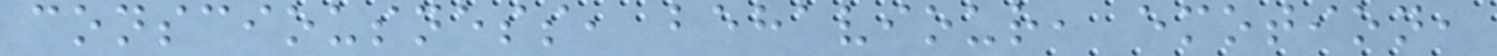consciousness, behaviour, emotion,
